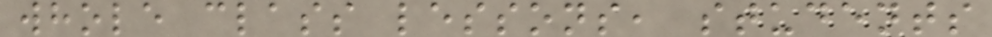whole class lessons, students
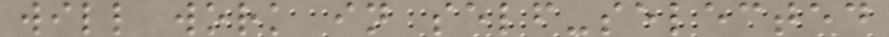will work in self-selected
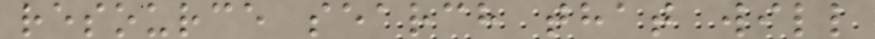resource search that will
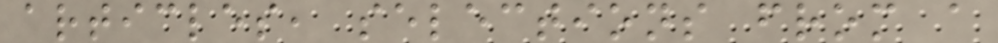articles, selections from a
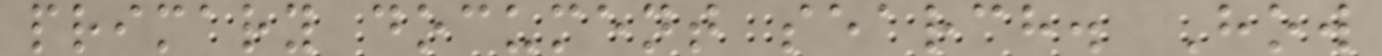primary document search. How
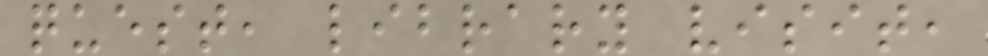quest, library visit,
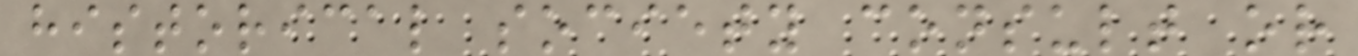historical society consult or
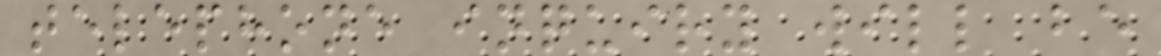telephone inquiry will be
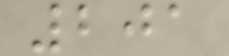201
